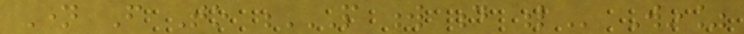Name From To P W D L Win%
